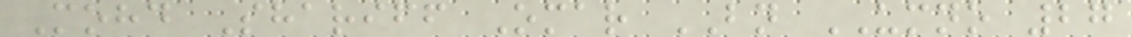Mohd Shariff Omar BN UMNO 27
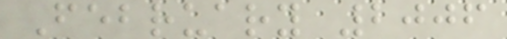February 2006
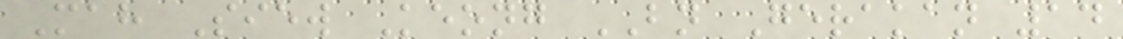Mah Siew Keong BN Gerakan 14
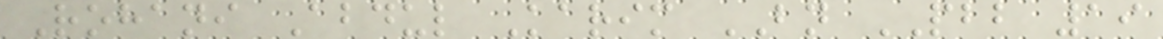Rohani Abdul Karim BN PBB 19
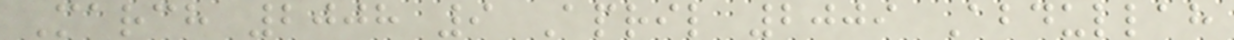March 2008 9 April 2009 Abdullah
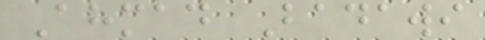Ahmad Badawi
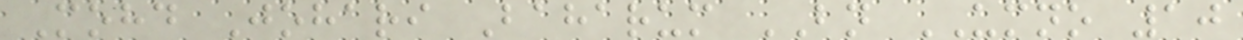Mohd Johari Baharum BN UMNO 10
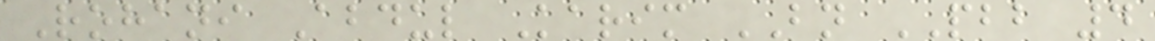Rohani Abdul Karim BN PBB 4
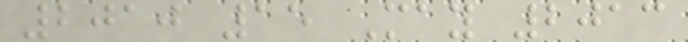2010 15 May 2013
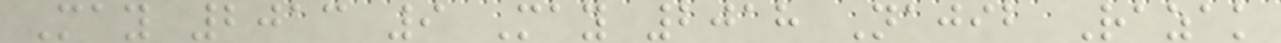May 2013 9 May 2018 Najib Razak
